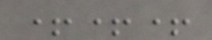+++
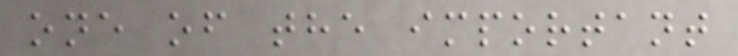one of the important
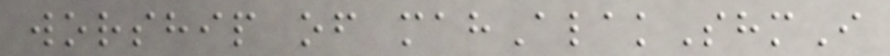worship of mahAlakShmI
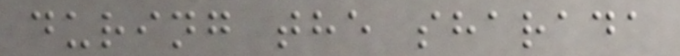during the sharada
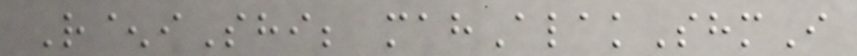R^iShi; mahAlakShmI
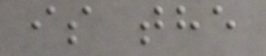is the
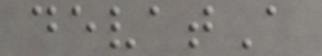devatA
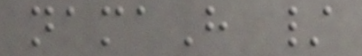namaH /
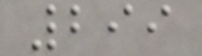299
